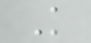K
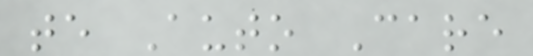te Auto Care
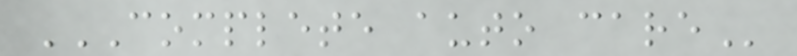COMPLETE AUTO CARE
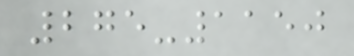275-1150
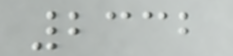2332
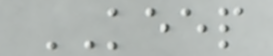KEEP
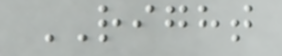RIGHT
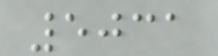5031
